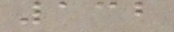132
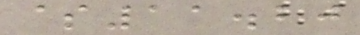$11.20
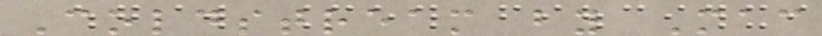Coldstream by Mac
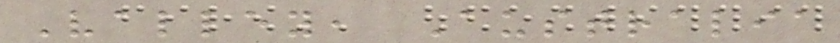Valley, Australia
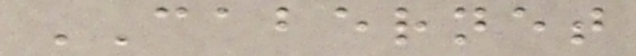CABERNET
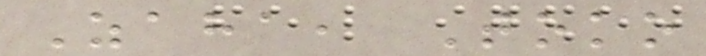Zaha, Toko
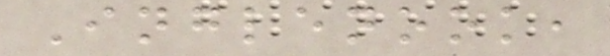Inglenook,
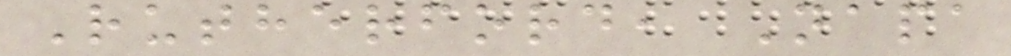Rutherford, Napa
